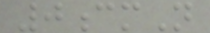0cmN
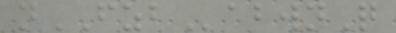nFZBabwnQ
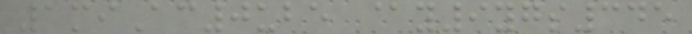1miAc0ube @y9ygs345
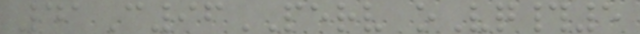41C96PERV oVq#5
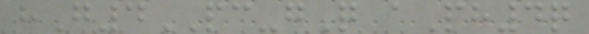hG4PC-gQ aPh4q
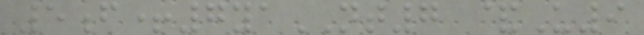5f+7yaNT7 &U9
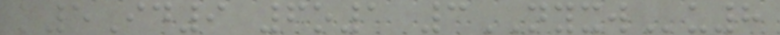k5Id9 6o1 3NYXWu8
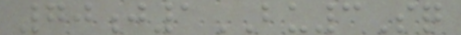70j1BU3Sq
